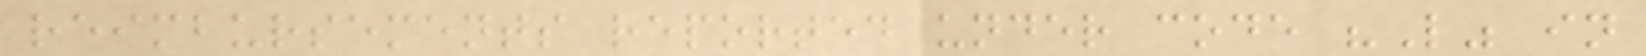reimbursements reported under code "L" in
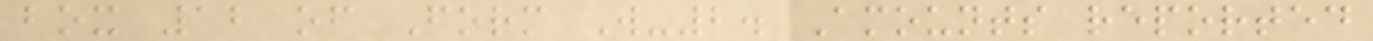box 12 of Form W-2. Amounts reported
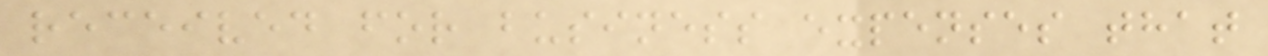received for business expenses that
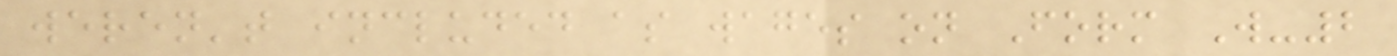weren't included as wages on Form W-2
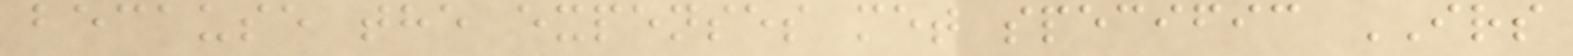because the expenses met specific IRS
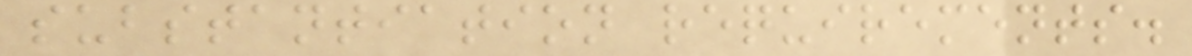substantiation requirements.
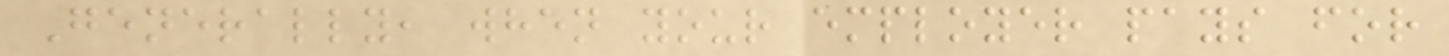Generally, when your employer pays for
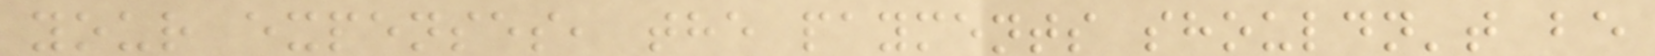your expenses, the payments shouldn't be
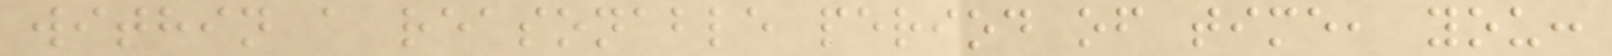within a reasonable period of time, you:
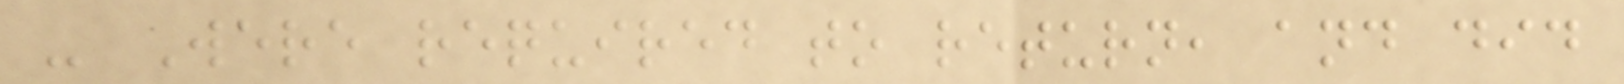- Were required to return, and did
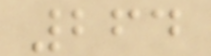264
